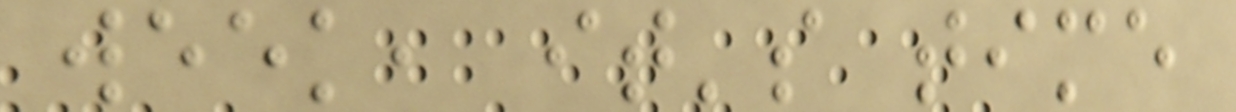week, it's time
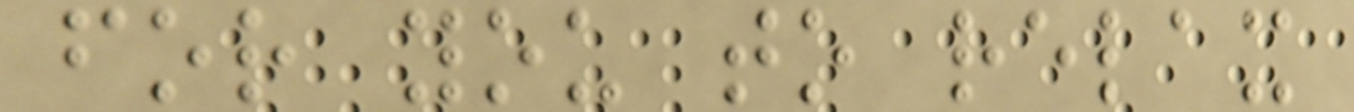for you to relax
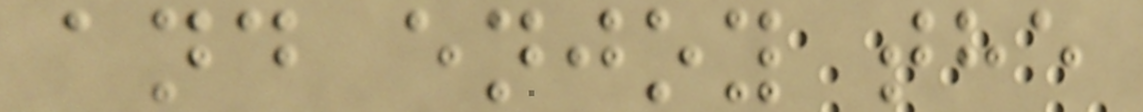and enjoy the
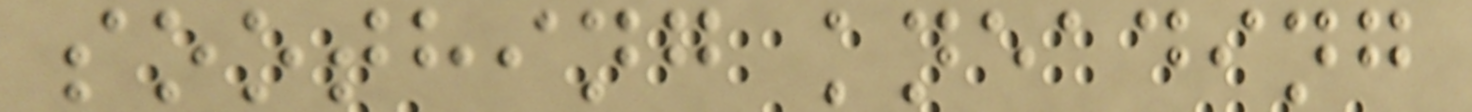soothing kneading
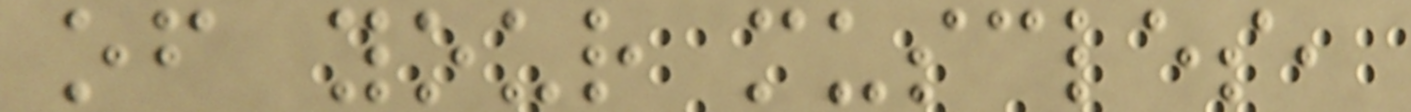of your muscles,
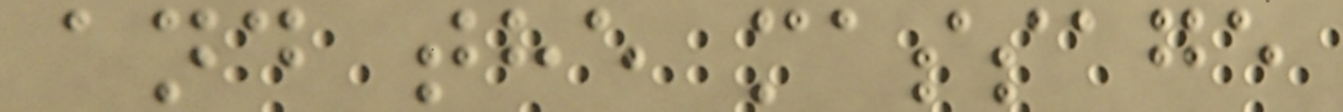and the massage
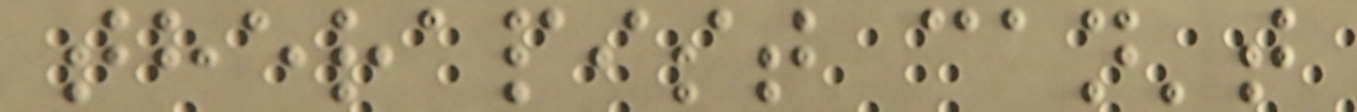therapist can't
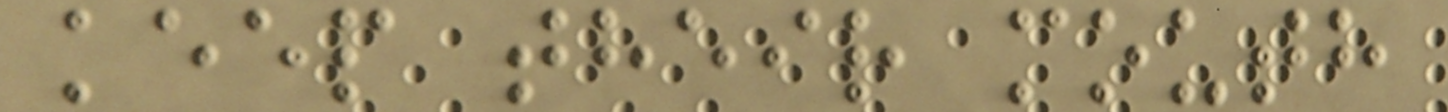keep their mouth
